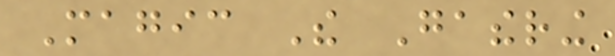Magic The Gathering
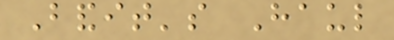Bandit's Haul
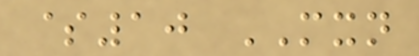$10 MXN
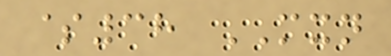$38 MXN
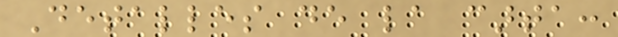Detalles de la carta:
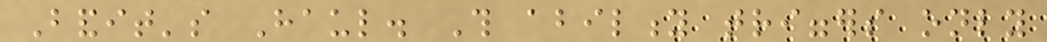Bandit's Haul. This ability triggers only
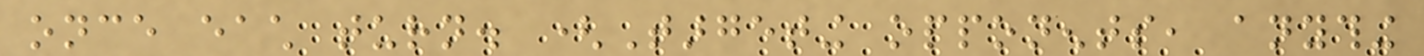once each turn. (Targeting opponents, anything
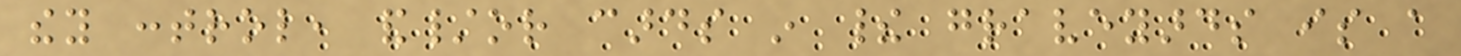they control, and/or cards in their graveyards is a
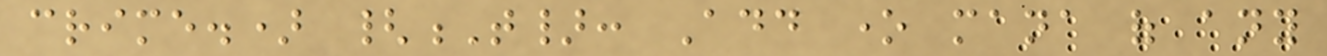crime.) {T}: Add one mana of any
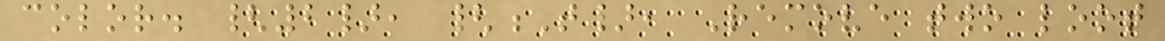color. {2}, {T}, Remove two loot
